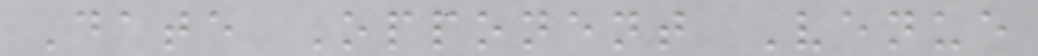Date Opponent Venue
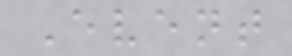Event
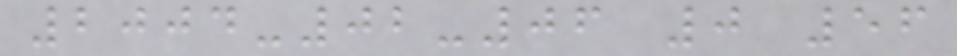2004-02-06 0 56
